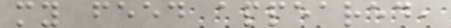my feed appeared,
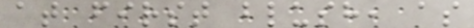at first blush, as
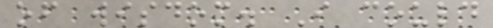of wisdom. I could
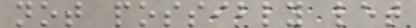not possibly let
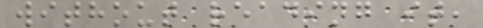without reading it,
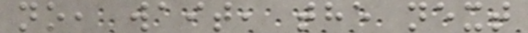no, wait, the next
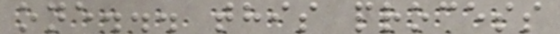one... this process
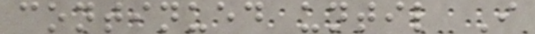continued until I
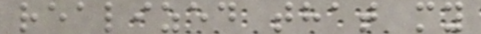realized that my
